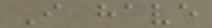I have
